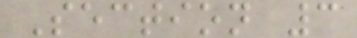Section 3
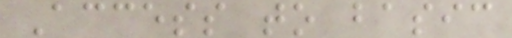Access to basic
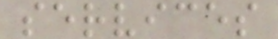services
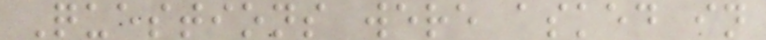Questions were asked in
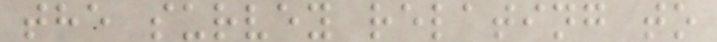the survey relating to
